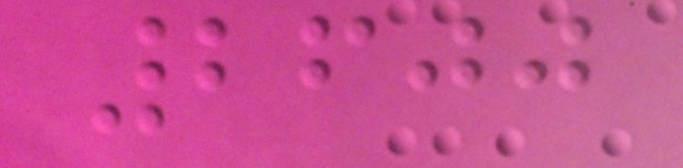2600
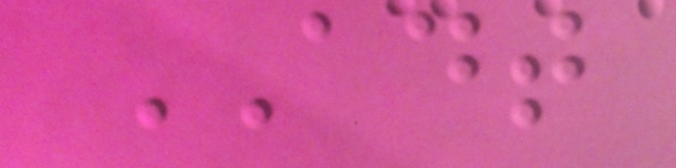ADT
